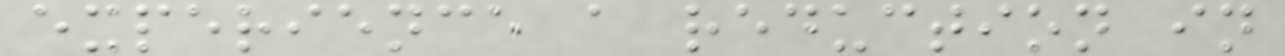experience a reduction in
